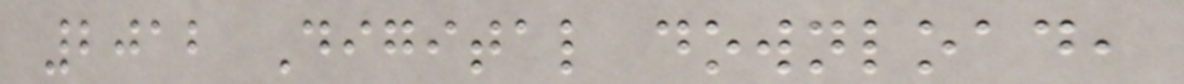2012 Digital download,
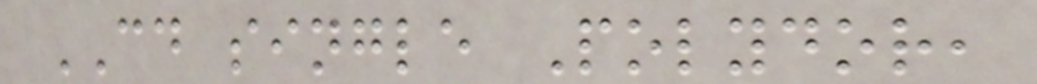CD single Polydor,
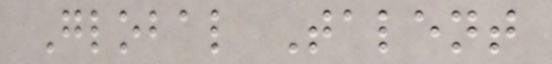Global Talent
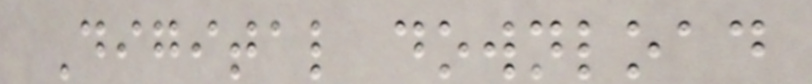Digital download
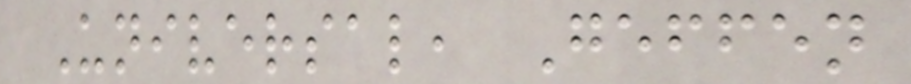Universal, Geffen
